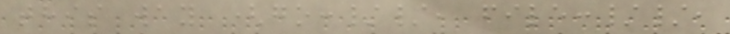this way (go://, file://,
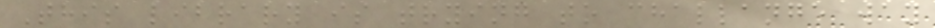This library is trying to challange way
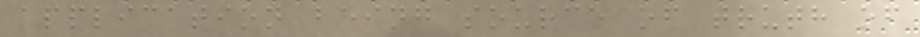application being source of truth of
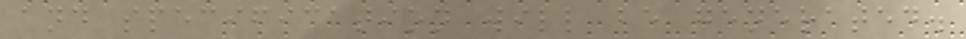and specification will be generated.
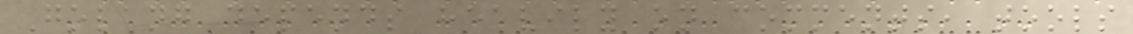Golang depends heavily on comments, tools
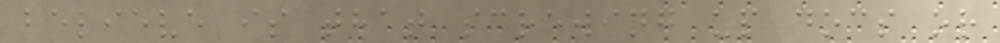believe is that screwing up docs or
